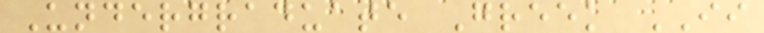Undergraduate Greek II
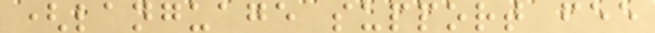(language support fee
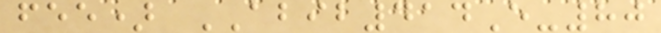fee) ABIB414E-80
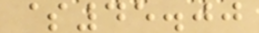$45.00
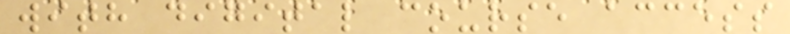with digital course access
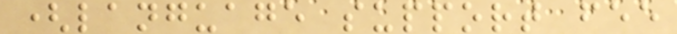(language support fee
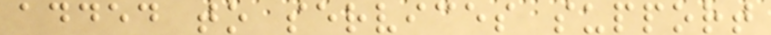added to services support
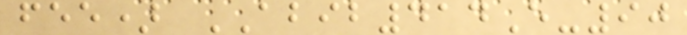fee) ABIB414E-90
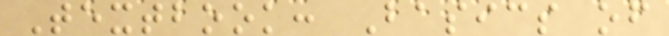Textbook: Basics of
